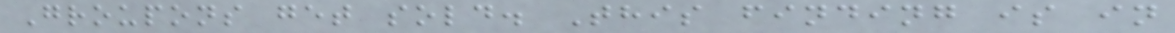Groupons get sold. This finding is in
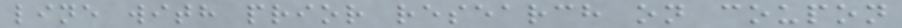line with prior research on coupon
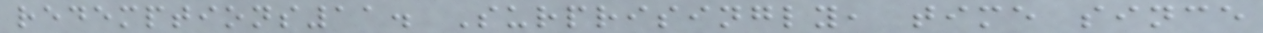redemptions11. Surprisingly, time since
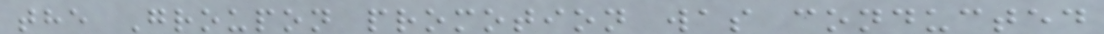the Groupon promotion was conducted
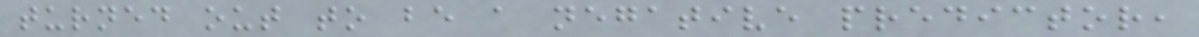turned out to be a negative predictor,
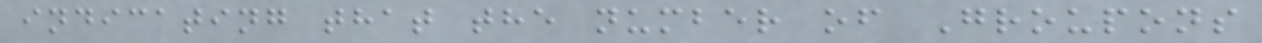indicating that the number of Groupons
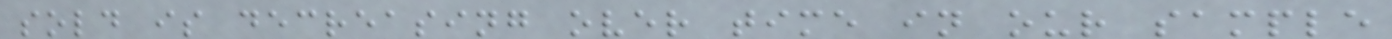sold is decreasing over time in our sample
